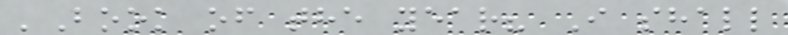'Book of the year? I shall
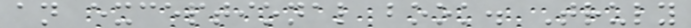an exceptional book. Truly
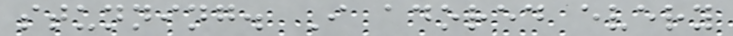stunning. I adored every
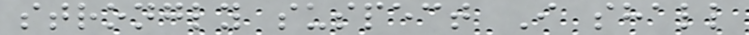strongly suspect I shall
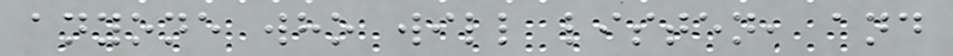anyone who will listen, and
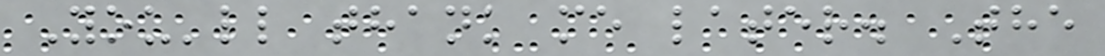You'll thank me later. The
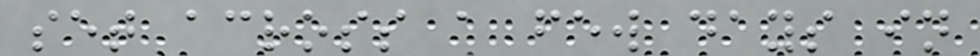set across a few days in
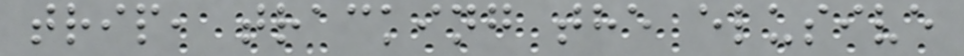trip, tracking the elusive
